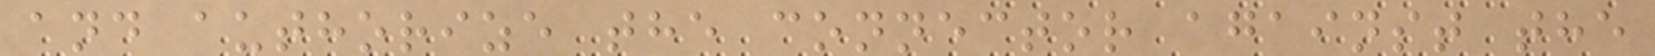and authorize the connector against the
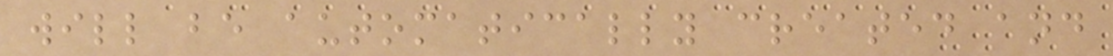will be automatically created and
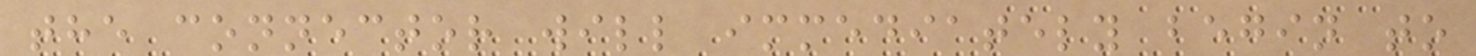the connector will immediately begin to
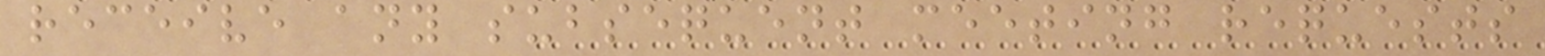receive any subsequent meeting requests
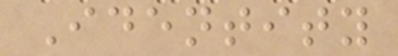Identity
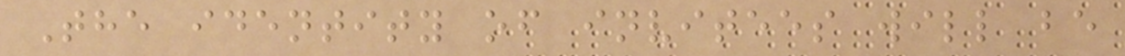The identity of invitees will be
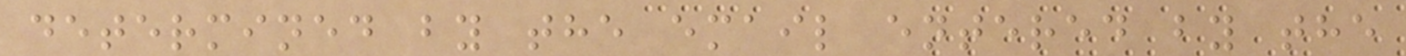determined by the email entered by the
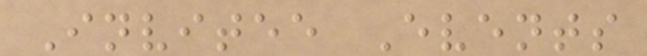Invitee Events
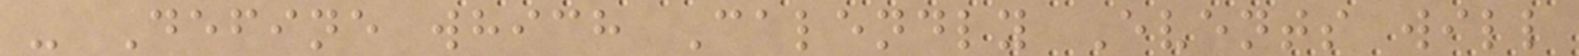- Define which Calendly Events will
